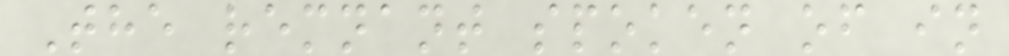The remnant spoken of in
